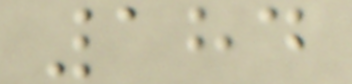184
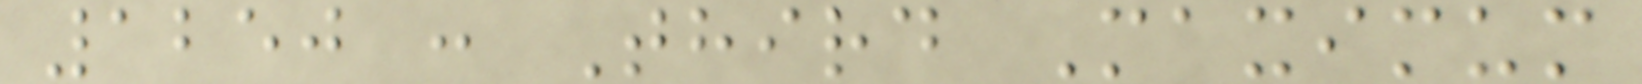1250 : Third Maximum
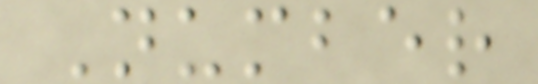Number
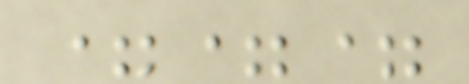===
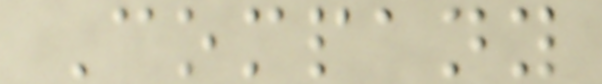Company
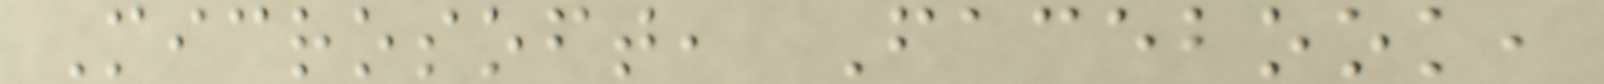Microsoft, Facebook,
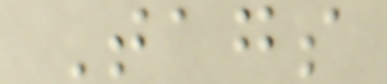Tags
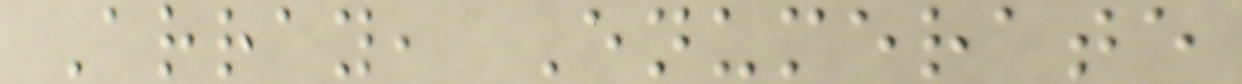Array, Enumerate
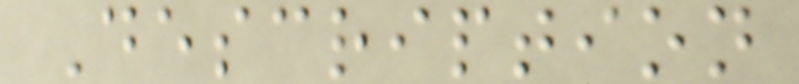Description
